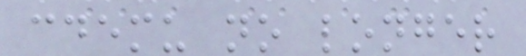cdemu no longer
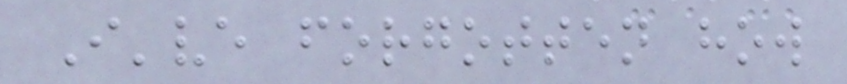I've forgotten how
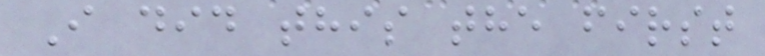I did this the first
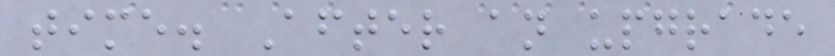time. After an upgrade
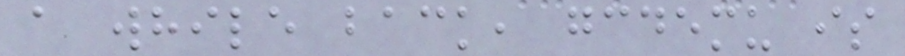a while back, gcdemu is
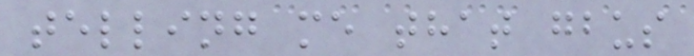telling me that gbus
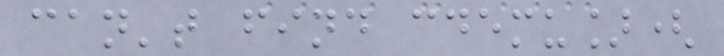can't find cdemu](
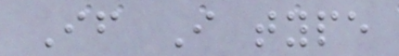If I type
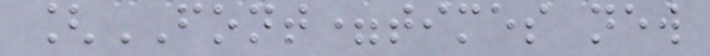[FONT=times new
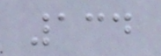134
